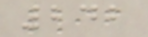242
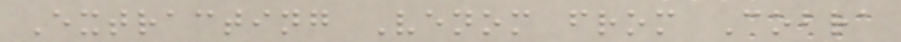Extracting Venom from Cobra
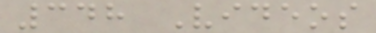348 Videos
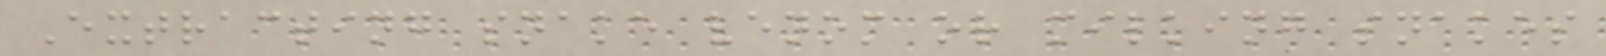Extracting snake venom or milking snakes
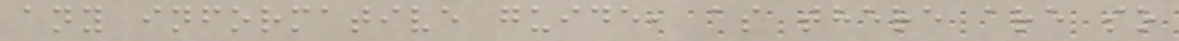any informative guide, as there are so
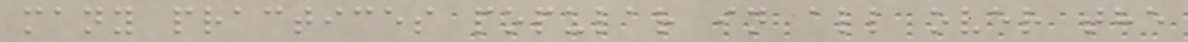many practices popular in all over the
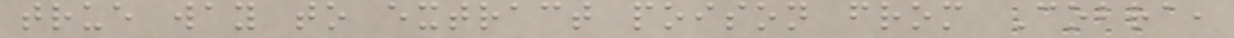true way to extract poison from Cobra,
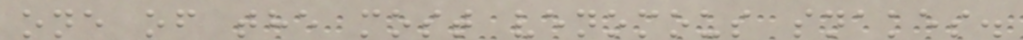one of the most venomous snakes.
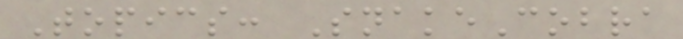Topics: SnakeCobra
